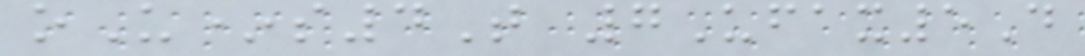oU*s4T 7Ufax5D
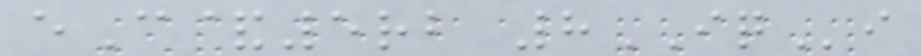eC&5rb 8IQi
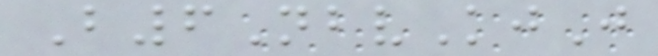B6NbvKjJ
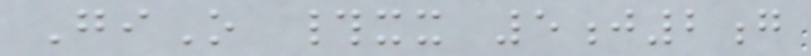GiO #xx 5j2g
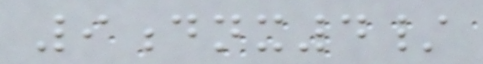9dnx4/
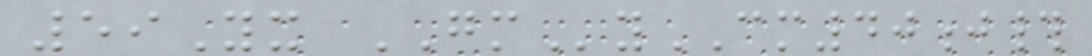59Yx GMyCM40j#
